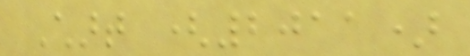Chart (2011)
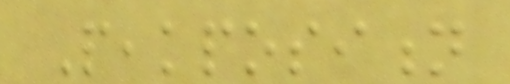Peakposition
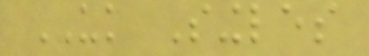UK Singles
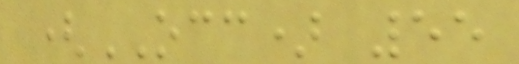(OCC) 55
